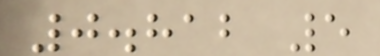0.812 5
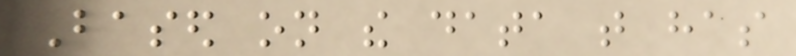Based on the data that has
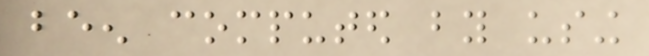been computed by using
